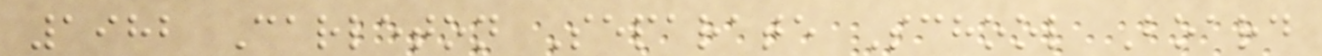1982 Carleton Separate School Board
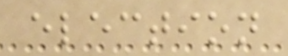election
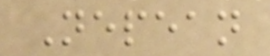Nepean
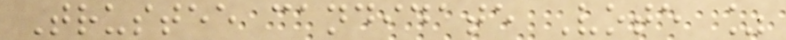Trustee candidate Vote %
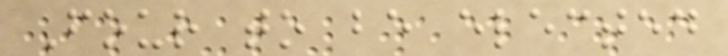Four to be elected
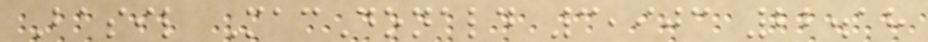Basil MacDonald 3,903 22.18
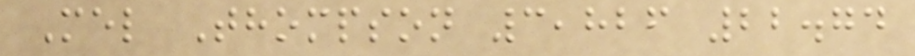Mel Thompson 3,826 22.74
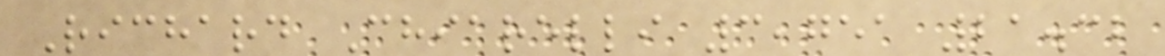Richard Chiarelli 3,751 21.32
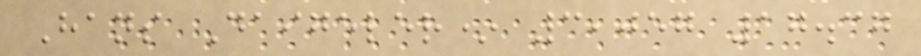Hans Daigeler* 3,057 17.37
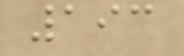193
